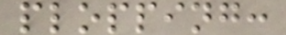plopping:
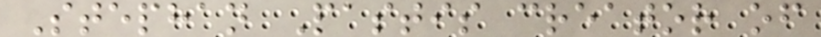Stephan Pastis creator of
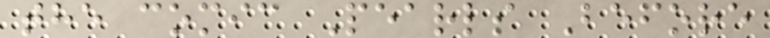the comic Pearls Before
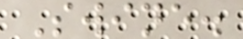Swine.
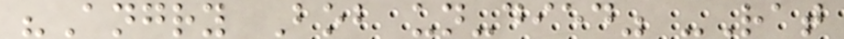"Angry Bob un-died" -Rat
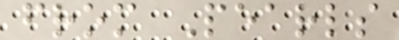from Pearls
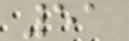51
